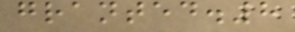granted.8
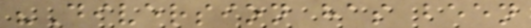"Diversion has been
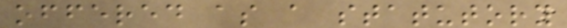offered as a statutory
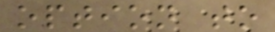option to
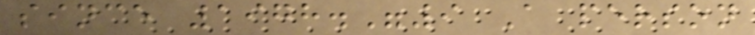since 1978."9 A person
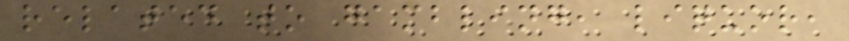related to gambling, liquor,
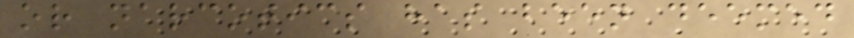or narcotics has been deemed
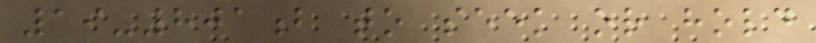19-801b to seek or hold
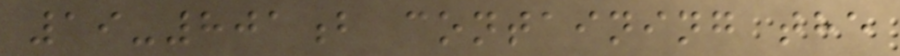19-801b containing the
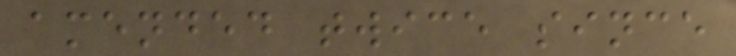amended twice since
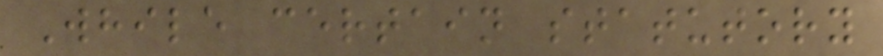While certain statutory
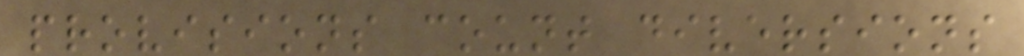provisions count diversions
